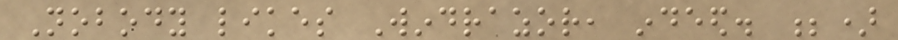Nobody likes Windrazor, indeed. ;)
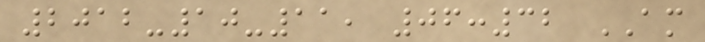2012-10-11, 06:32 AM
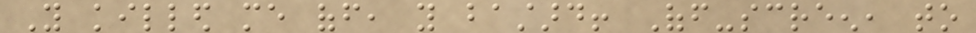You killed me off, you bastard! Off-screen, to
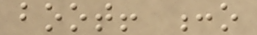boot! :o
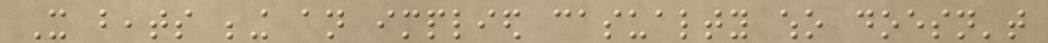It beats being an implied casualty who doesn't
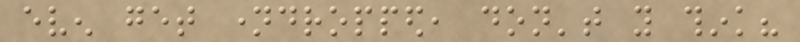even get namedropped, don't you think?
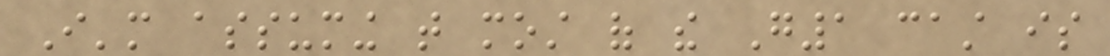I'm assuming that most of the G1 cast is
